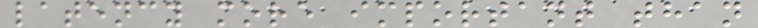latency more important than
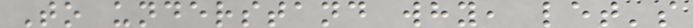To understand why, let's
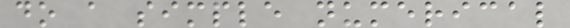do a simple numerical
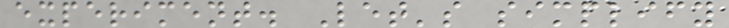experiment. Let's simplify
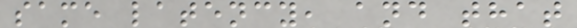same latency, and that
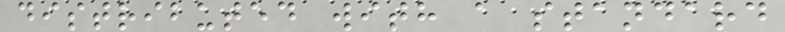distributed with a standard
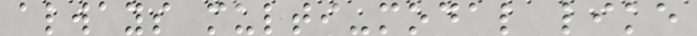always multi-modal like
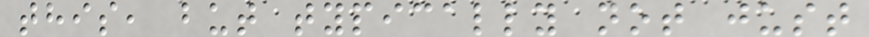this, but typically not just
